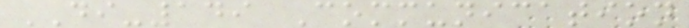DI-149 Communication
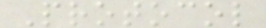Protocol
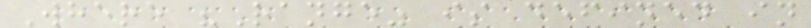Where "Range" is defined in
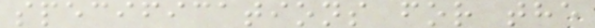specifications for the
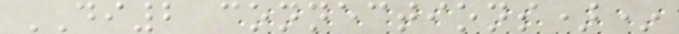DI2 connections)*
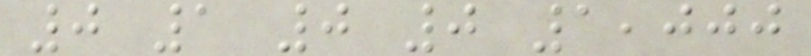0 1 0 0 1,000
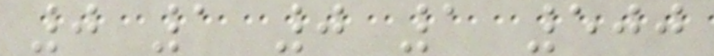0 1 0 1 500
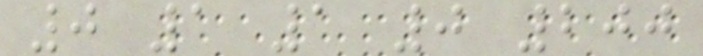0 1 1 0 200
